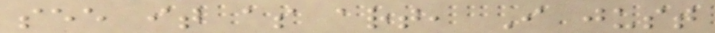see it as art, I just
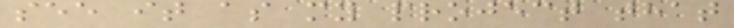see it as my project that
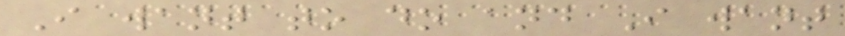I want to do and I want
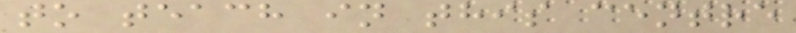to teach in this centre
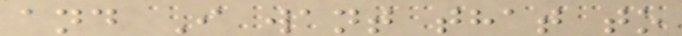and I want that to
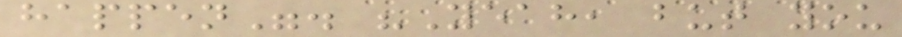happen". "Yeah, but you
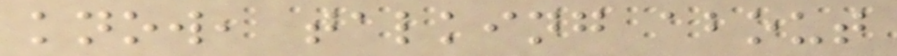know, talking about
